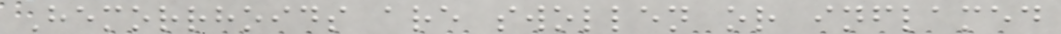Hemorrhoids are swollen or inflamed
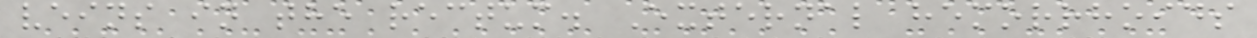veins in the rectum. External hemorrhoids
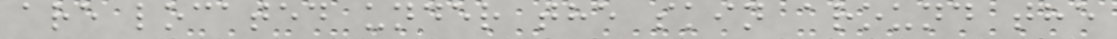are located under the skin around the
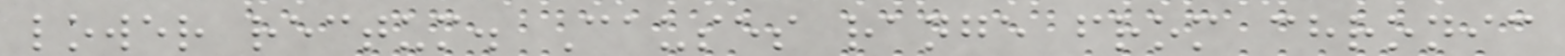lower rectum. Causes range from chronic
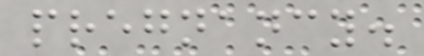pregnancy.
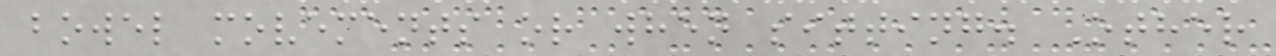bowel movements or when sitting. Other
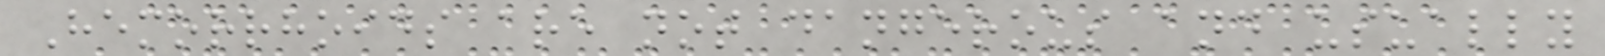Hemorrhoids are not dangerous and usually
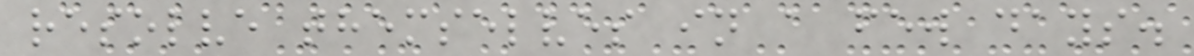resolve themselves in a few days.
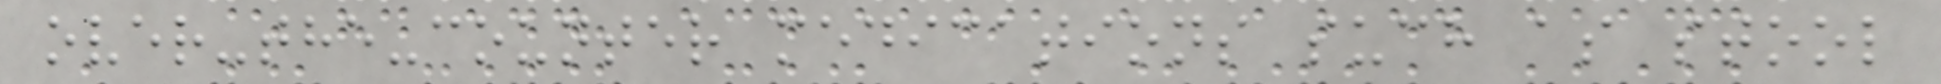over-the-counter medications such as stool
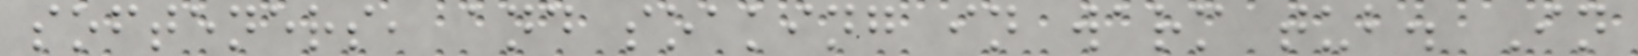softeners, and soaking in warm tub. In
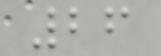26
